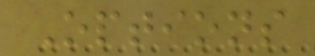Options
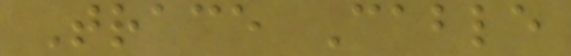Trace Cable
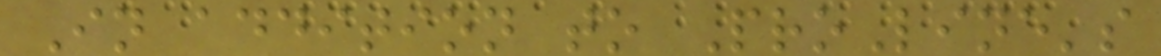In addition to ProLine's
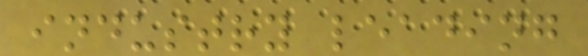industry leading
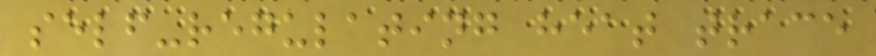self-regulating heat trace
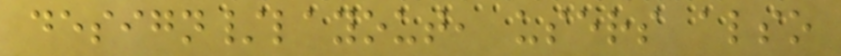design/layout, users also
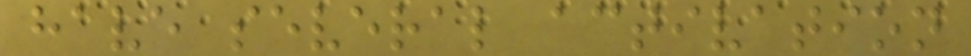have several activation
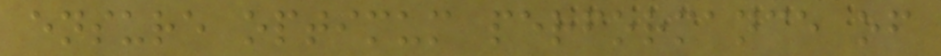ensure optimum performance of
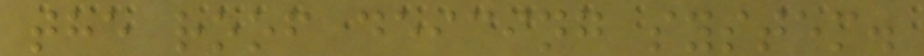the roof deicing system.
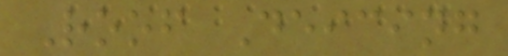Roof Deicing
